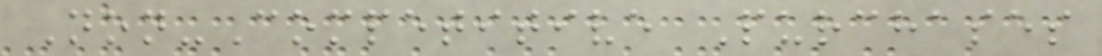Non-Competitive Purchases
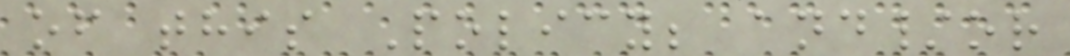of this Policy; and/or
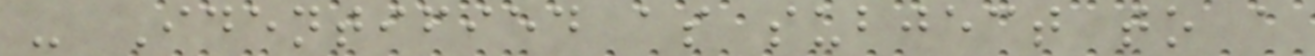- Identified as subject to a
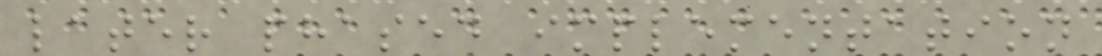later phased implementation
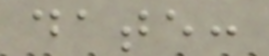date:
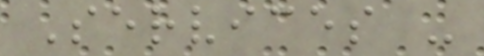Services -
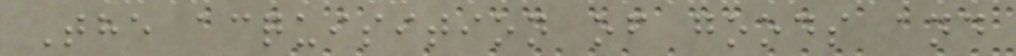The acquisition of goods and
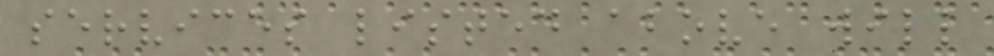services listed above will
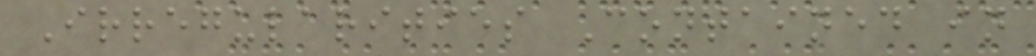Irregularities Contained in
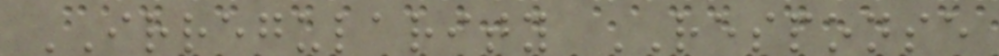IRREGULARITY RESPONSE
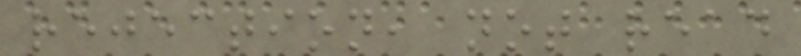rejection, not read
